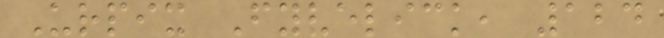Urpix Fyvelick, 124
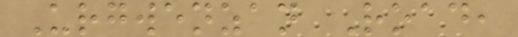Urgwenzan Road,
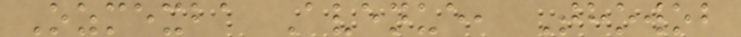Ozmexba Avenue, Thowob
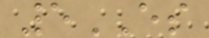5ES
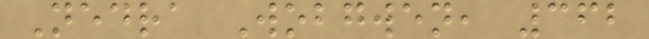Nedra Wobgwen, 362
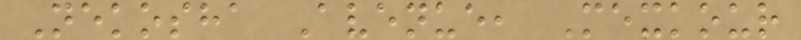Nekosha Avenue, Mexkour
